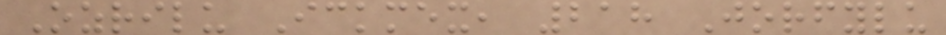Ozrilu Ickmex, 218 Jorfylu
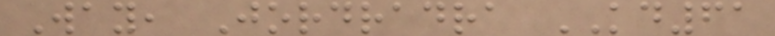Way, Jordradra KD61
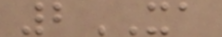2XA
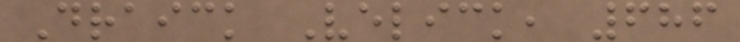Draick Velick, 686
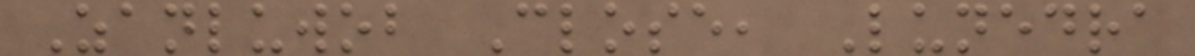Zanluwob Close, Lunedra
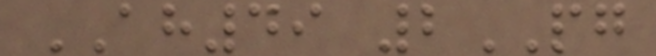AH49 2PG
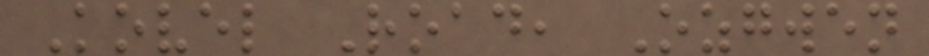Kovel Road, Ozgwen
